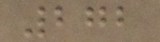272
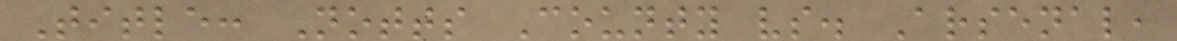Title: Notts County vs. Arsenal,
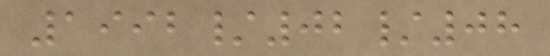1992/02/08
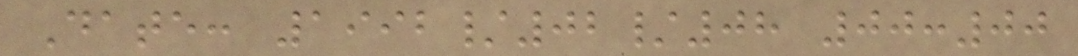Date: 1992/02/08 00:00
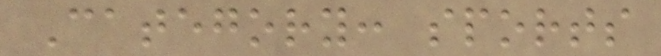Category: sports
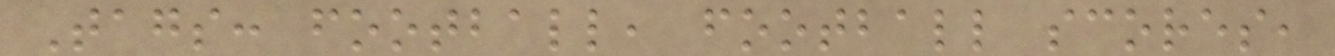Tags: football, football scores,
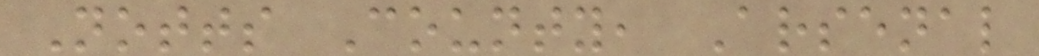Notts County, Arsenal
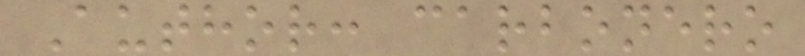Author: carbonero
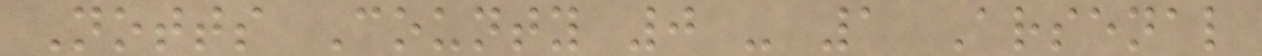Notts County 0 - 1 Arsenal
